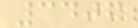3406
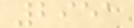2951
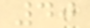40
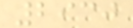2930
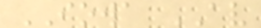IOWA AV
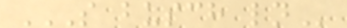S BUSCH LN
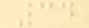34
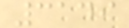3149
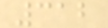312
